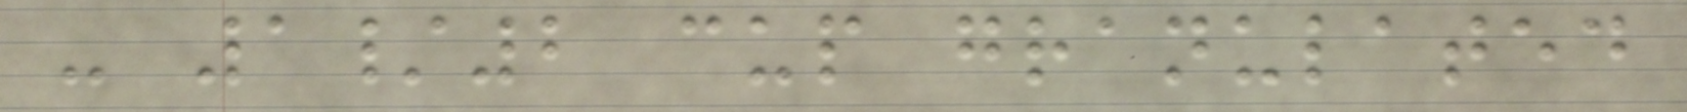- 1/2 cup granulated
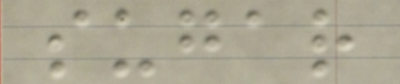sugar
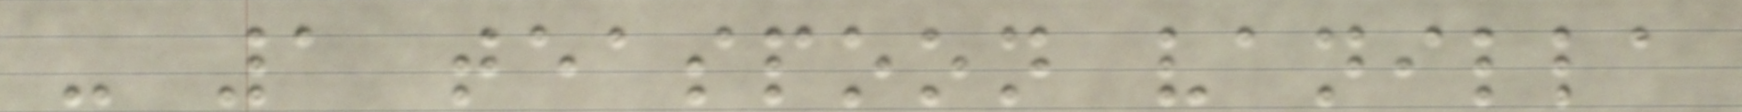- 1 teaspoon vanilla
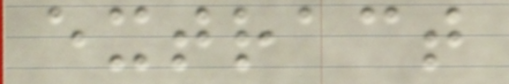extract
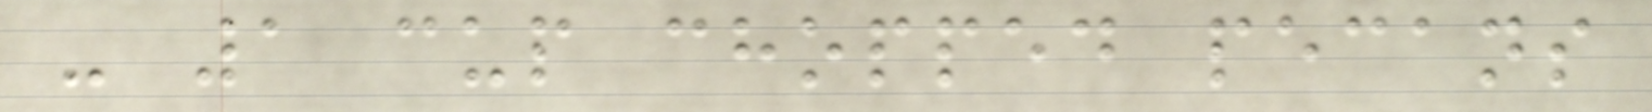- 1 cup chopped pecans
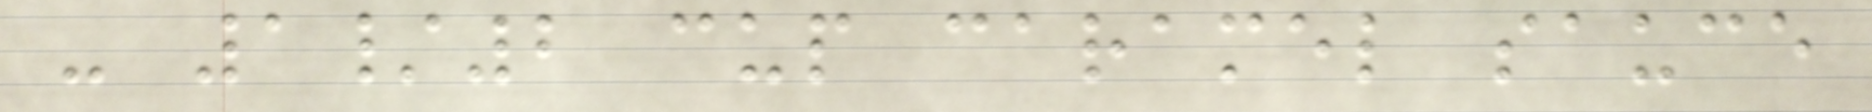- 1/2 cup caramel sauce
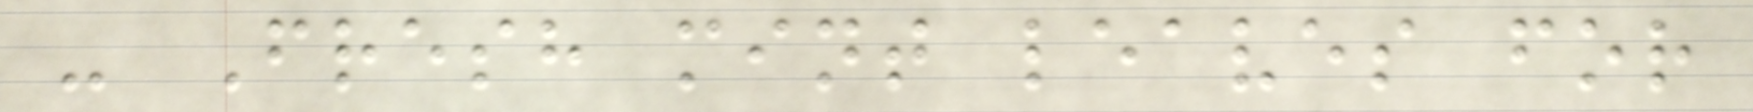- Fresh mint leaves for
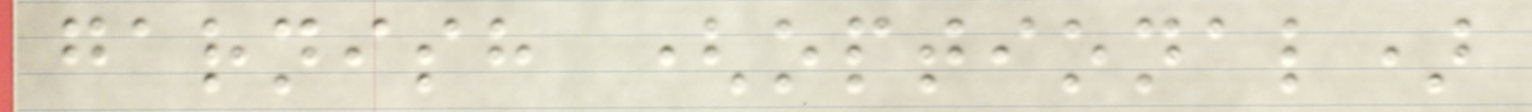garnish (optional)
